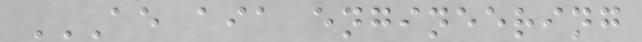AE AIA ENGINEERING
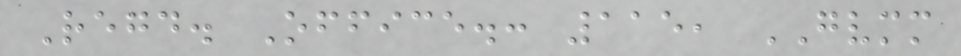Regd. Office.: 115, GVMM
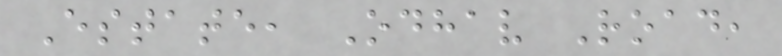Estate, Odhav Road,
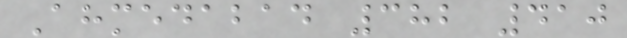Ahmedabad 382 410
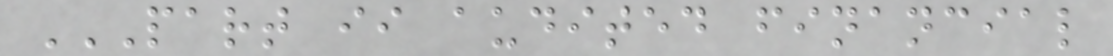PART II AUDITED FINANCIAL
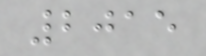2015
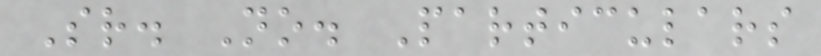Sr. No. Particulars
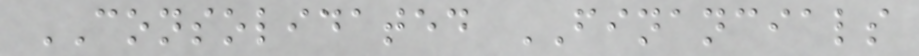CONSOLIDATED FINANCIALS
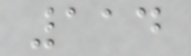114
